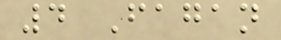4 Fagan
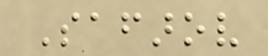Safarov
